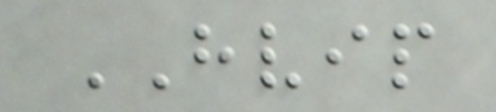HVIP
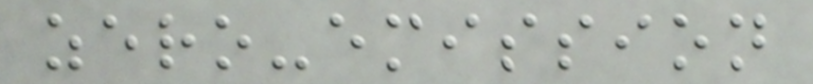zero-emission
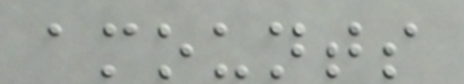amounts
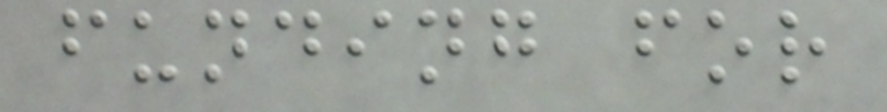funding for
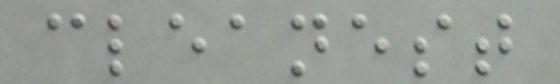cleanest
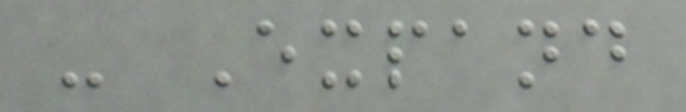- Expand
